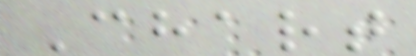Chart
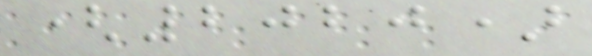(2020)
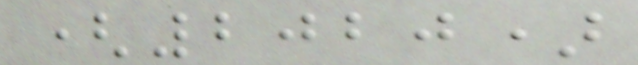(2020)
